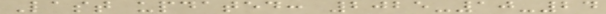Last updated: 2025-10-24
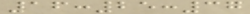16:25:37
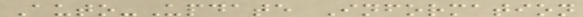Auto-Update Information
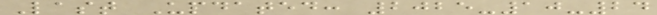Last Updated: 2025-10-24
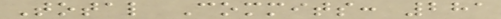Total Commits: 281
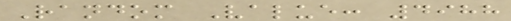Random Value: 4988
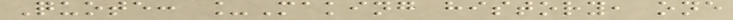Quote: _Making history, one
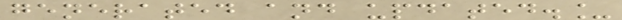generated and updated._
